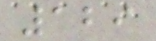129
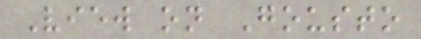View on Gousto
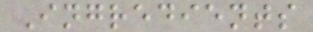Ingredients
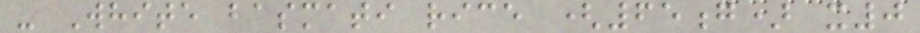- White basmati rice (65g) x0
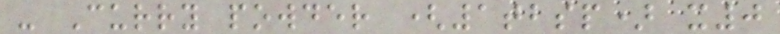- Curry powder (1tbsp) x0
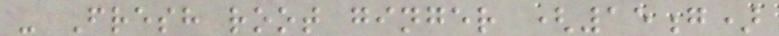- Fresh root ginger (15g)
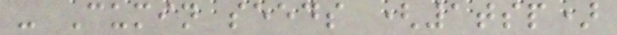- Cumin seeds (1tsp)
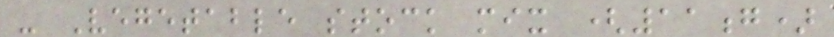- Vegetable stock mix (11g)
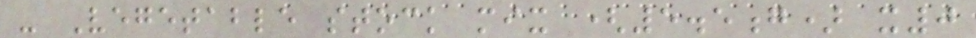- Vegetable stock mix (5.5g) x0
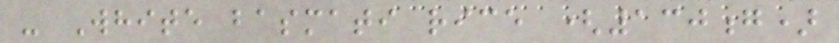- White basmati rice (130g)
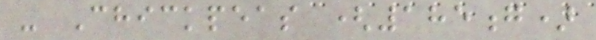- Chickpeas (185g)
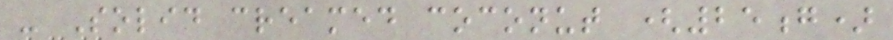- Solid creamed coconut (25g)
